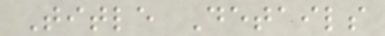Title Details
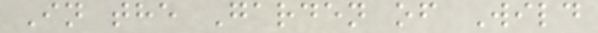In the Garden of Wild
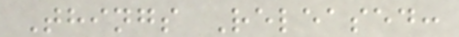Things Released:
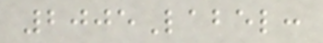2005Label:
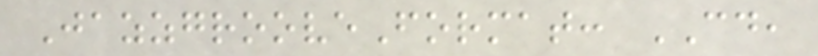JazzgrooveFormat: CD,
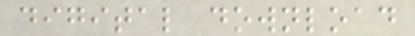digital download
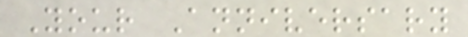Your Anniversary
